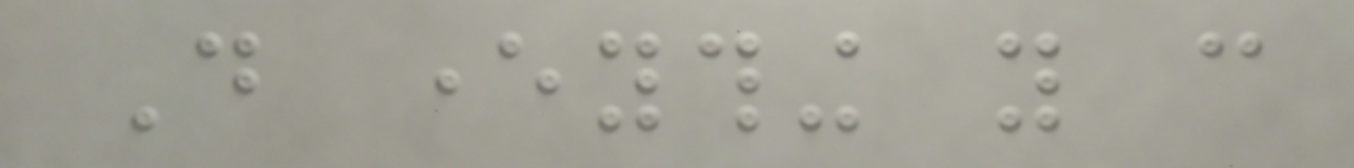Do everything you can
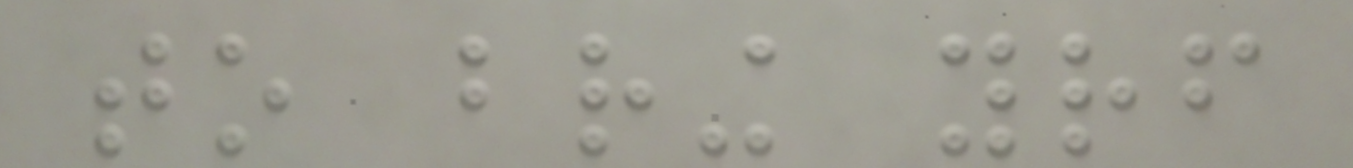to bring yourself
